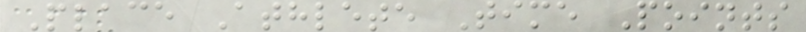Place Athlete Time Points
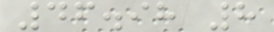46.98 8
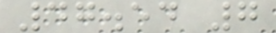47.54 7
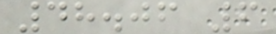48.06 6
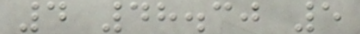4 48.30 5
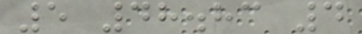5 48.83 4
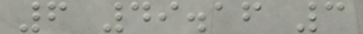6 49.16 3
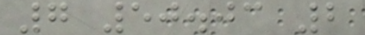7 50.03 2
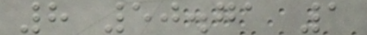8 50.71 1
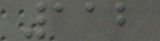112
